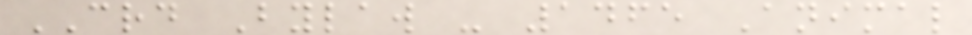CRD Bylaw - 1465 Animal
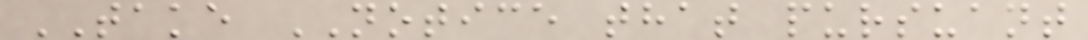TAKE NOTICE that pursuant
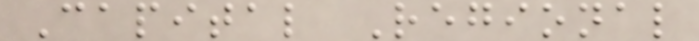Capital Regional
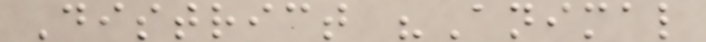District "Animal
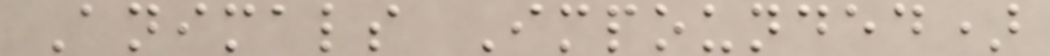Animals Impounded)
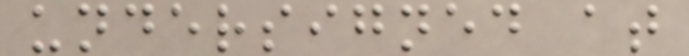undersigned at
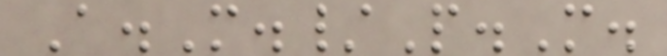A.M./P.M.
